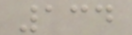134
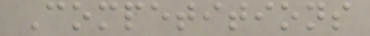Competitions
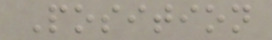Position
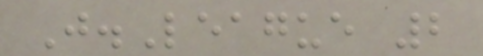J.League 2
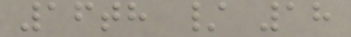16th / 18
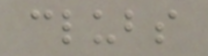clubs
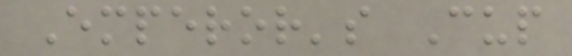Emperor's Cup
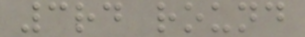3rd round
